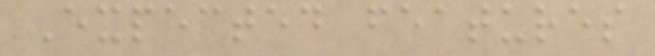Expected features
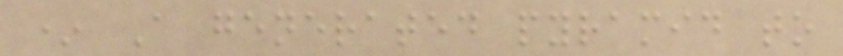* A generated pyramid to
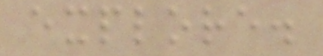explore.
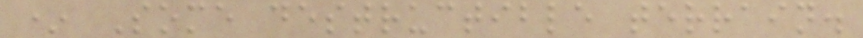* Some destructible terrain.
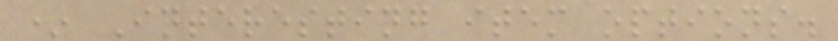* Interesting item options.
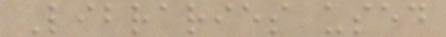Libraries used
